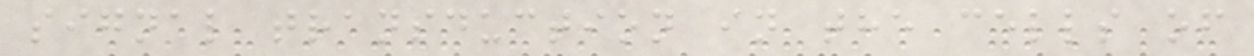signal transduction in the cells of
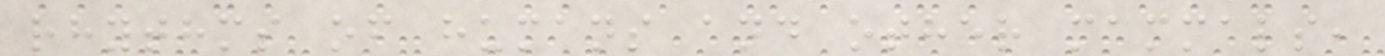rhythms of humans and other mammals,
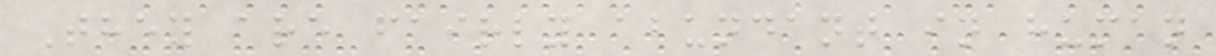They are fairly abundant in human
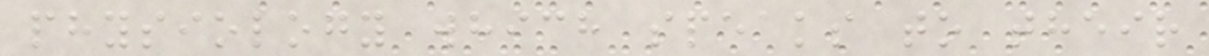physiology which speaks to their
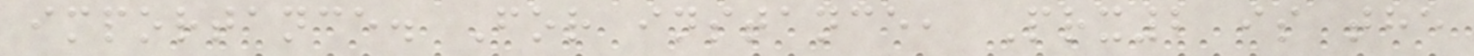importance. For instance, Prx2 is the
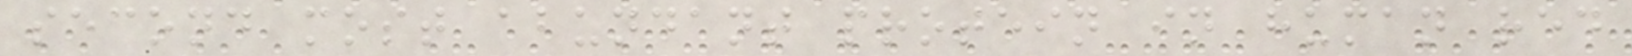second most abundant protein in human red
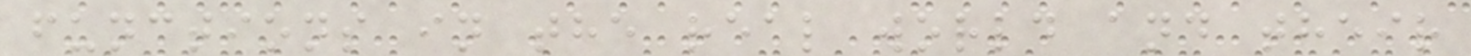functions in the real world and their
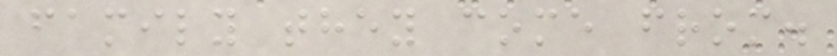family they come from.
